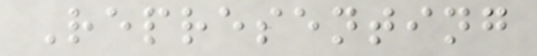Representing
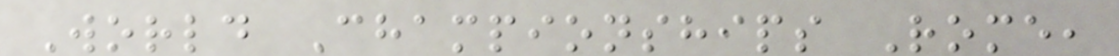World Championships Rome,
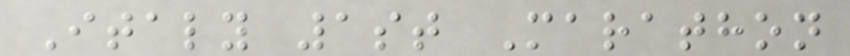Italy 1st Marathon
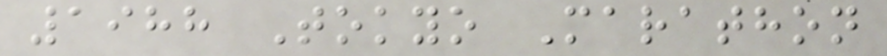1988 Tokyo Marathon
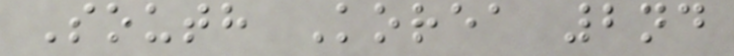South Korea 2nd
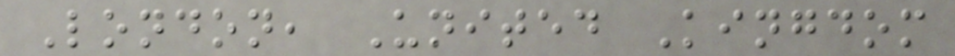London, United Kingdom
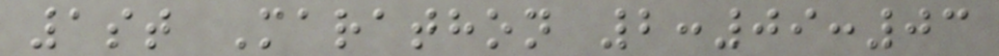1st Marathon 2:09:03
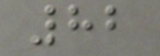82
